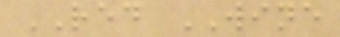RED WINE
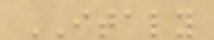ITALY
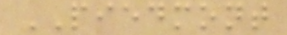PIEDMONT
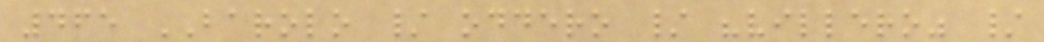465 BAROLO / oddero / "villero" /
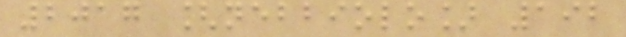2017 [nebbiolo] 192
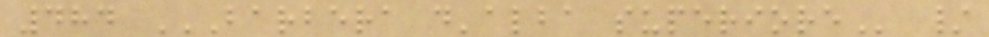484 BARBERA D'ALBA SUPERIORE /
